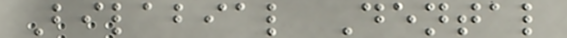Bilabial Dental
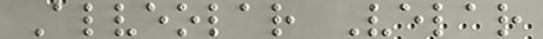Alveolar Velar
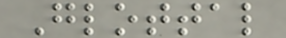Glottal
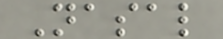Nasal
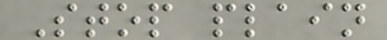Stop plain
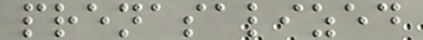prenasalized
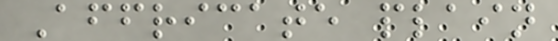Affricate plain
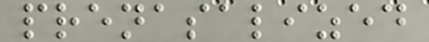prenasalized
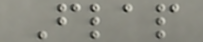Flap
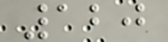120
